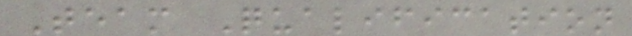Team Qualification
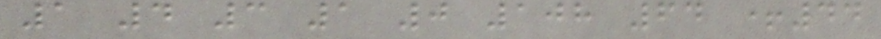1 4 3 1 0 108 64 +44
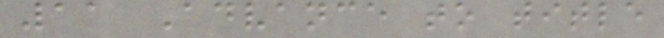11 Advance to title
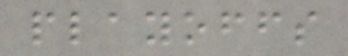playoffs
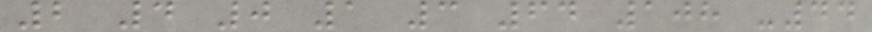2 4 0 1 3 64 108 -44
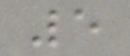5
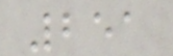251
